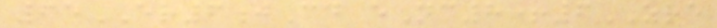65ER6jCd eNc8+6ZRE
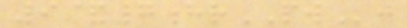9&7hrPWj
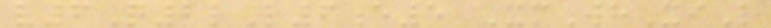v6Q2lL6e5 XmWhXiL
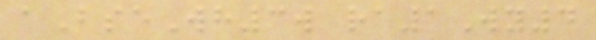aBseWh3w ra1Wy4
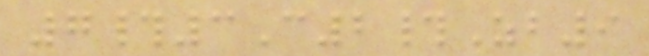7#3C2#Zb9
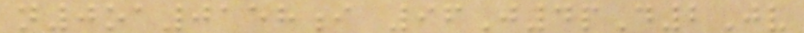n0oa0158i 96J4pD2Jv
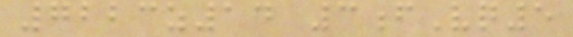7223z14 3fVq5
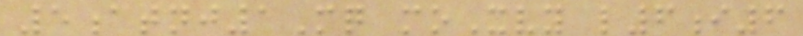5atnj1Mq moXvy l6i6
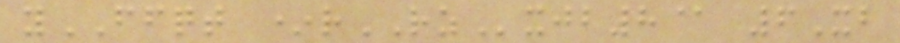yFFQT *rRZxjb8@ 6Xb
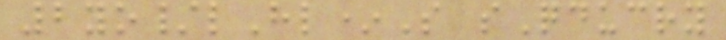2yo/lHl*S sQducry
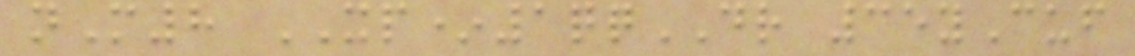nM8 XP*1qqDR 35yCuf
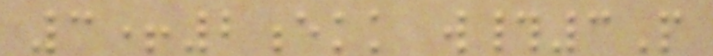3+2ekk w#3P
